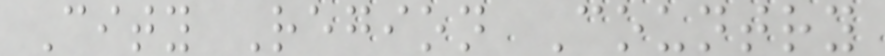City Region Country
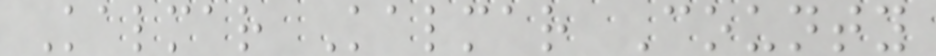Kalmar Kalmar County
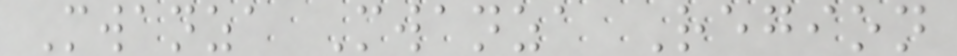Mwanza Mwanza Region
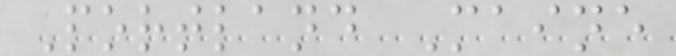Portland Maine
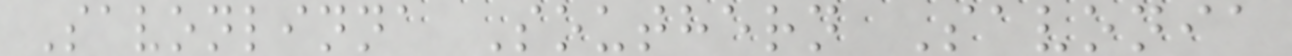Savonlinna Southern Savonia
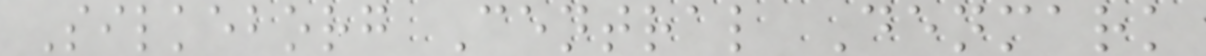Silkeborg Central Denmark
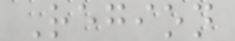Region
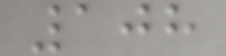108
